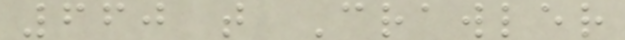660 t Crawler
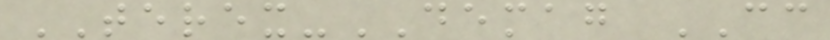TEREX-DEMAG CC
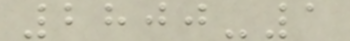2800-1
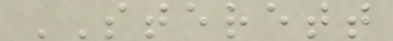STERETT
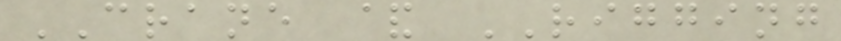CRANE & RIGGING
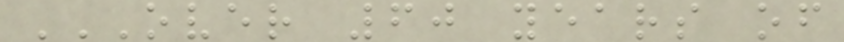OVER 60 YEARS OF
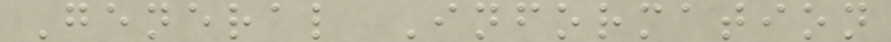General Information
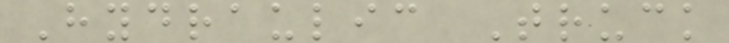Hydraulic Truck
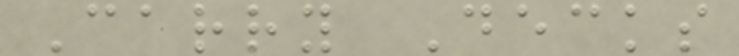Carry Decks
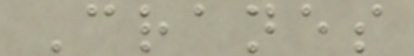Cranes
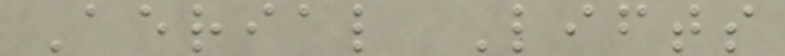Aerial Lifts
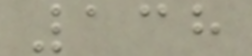138
